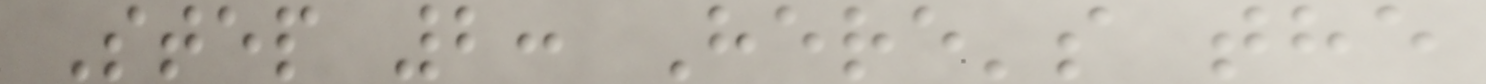Step 2: Here's the
